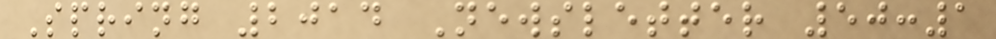Spring 2014 Newsletter 50:1
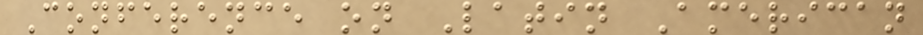Conference on Latin American
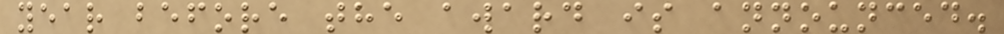year before the award is announced.
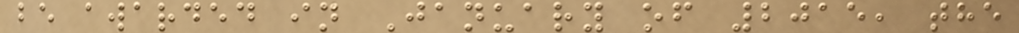be awarded in January of 2015, the
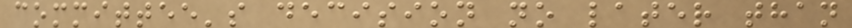committee's decision no later than
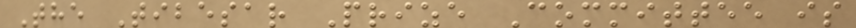The Tibesar Prize Committee is
